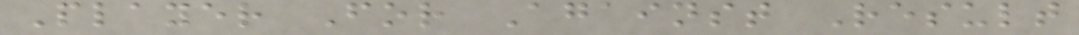Player For Against Result
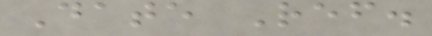Date Ref.
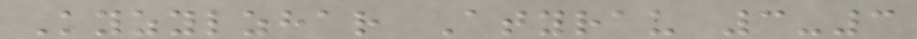Kyzylzhar Atyrau 3-3
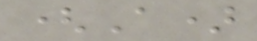(A)
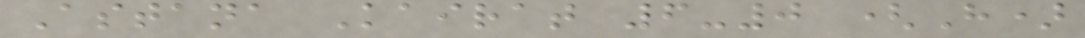Astana Kairat 6-0 (H)
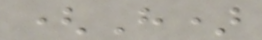(H)
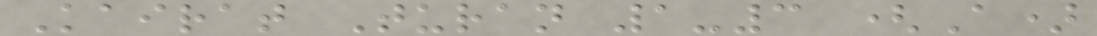Kairat Turan 1-3 (A)
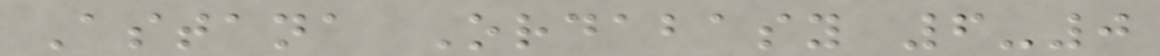Astana Ordabasy 6-0
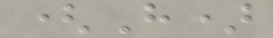(H)
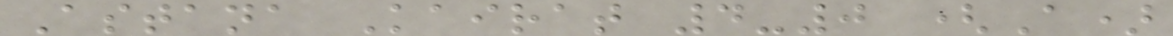Astana Kairat 4-0 (A)
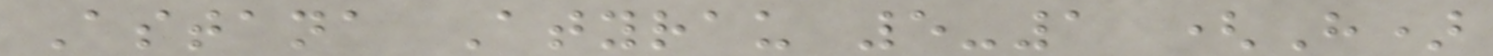Astana Atyrau 5-1 (H)
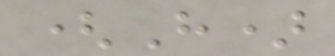(H)
